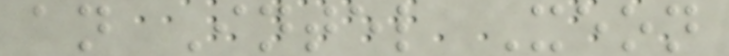an Intel Xeon
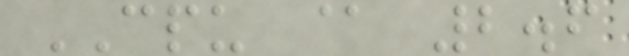CPU @ 2.6
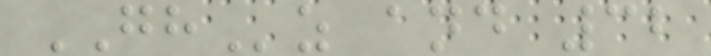GHz and 32
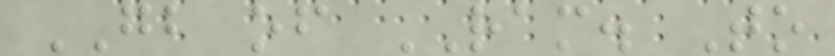GB of RAM. To
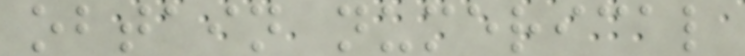obtain numerical
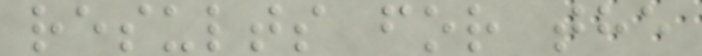results for the
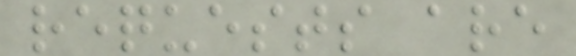requests are
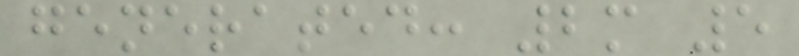generated: 2m 5
